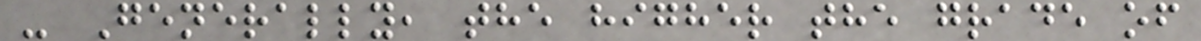- Generally, the higher the grade of
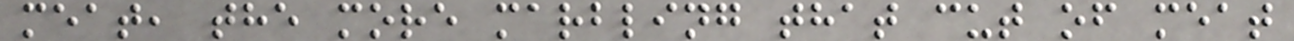meat, the more marbling that cut of meat
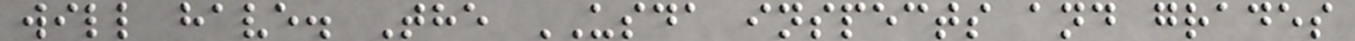will have. The USDA inspects and grades
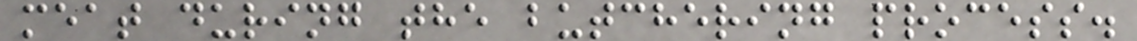meat during the butchering process.
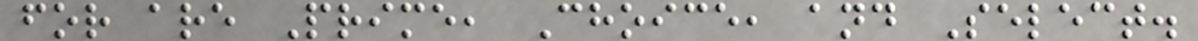for are Prime, Choice, and Select.
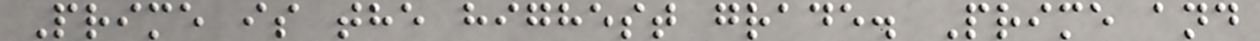Prime is the highest grade. Prime and
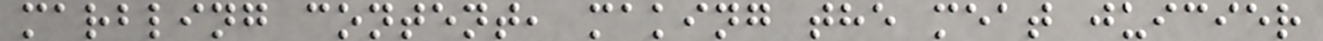marbling content, making the meat juicier
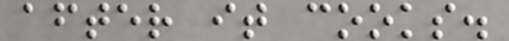after it cooks.
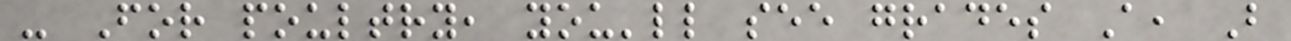- For poultry, you'll see grades A, B
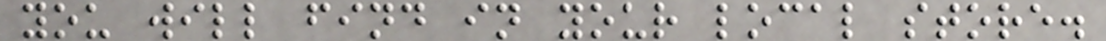you will find in your local store.
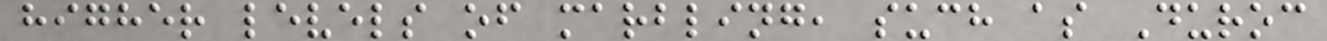higher levels of marbling, such as Duroc
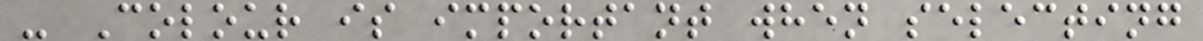- Colour is important when selecting
